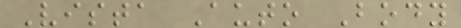Vista Auto Body
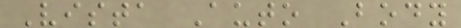Vista Auto Body
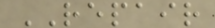REPAIR
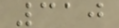310
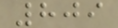809
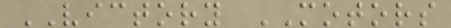VICTORY MOTORS
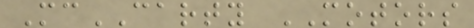McCARTY MOTORS
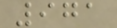971
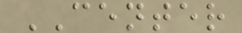CENTER
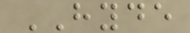HYDE
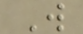W
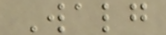Walg
